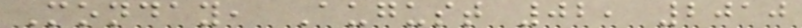Monday, August 02, 2010
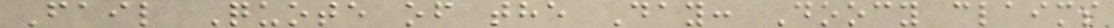Fail Quote of the Day: Doocy claims
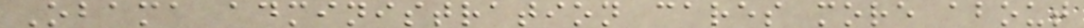Obama administration cares more about
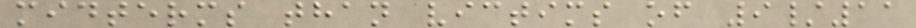midterms than victims of 9/11
